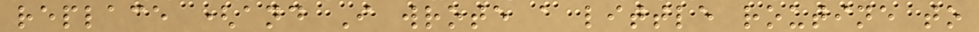replace (and I wrote a little routine to
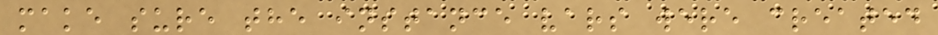make sure the instance vars were created
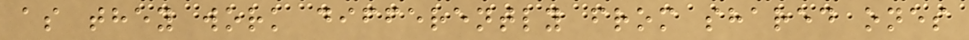as they work differently from shared ones
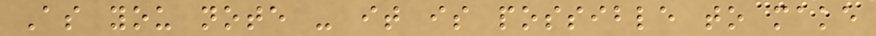As you note - it is possible to make
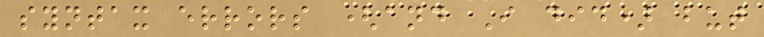syntax errors (and I did) but
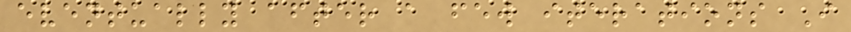eventually after a few iterations I
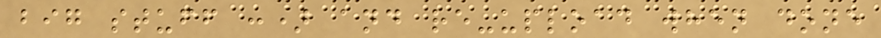big stuff :) and re-upload when done
